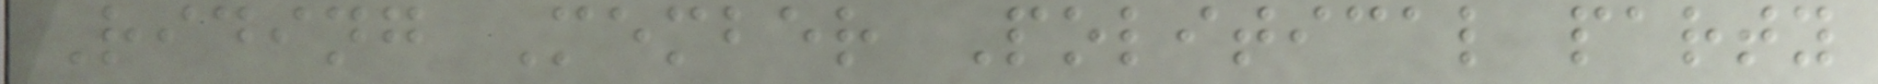Riding Member Political party
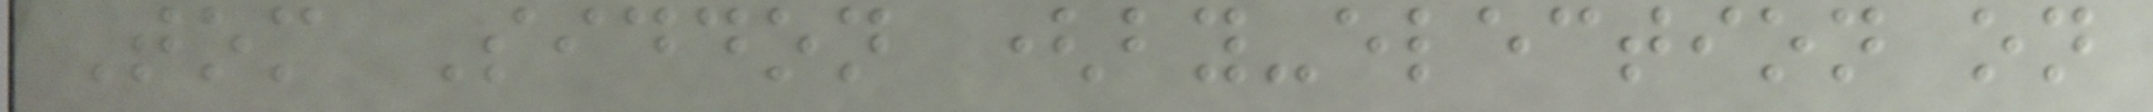Tom Siddon (by-election on
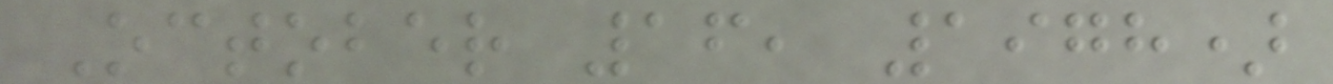October 16, 1978)
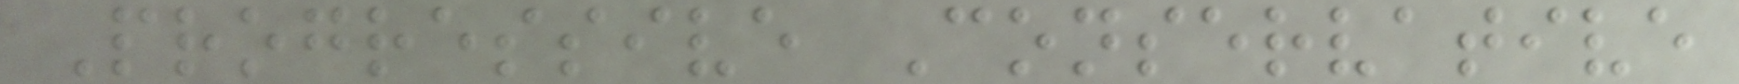Progressive Conservative
